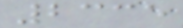2335
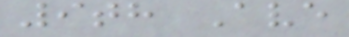9th Ave
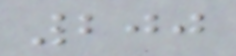200
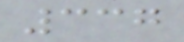337
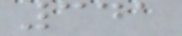341
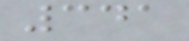341
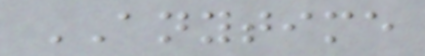ANYTIME
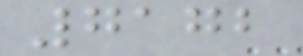7172
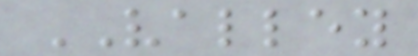VALLEY
